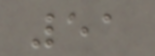51
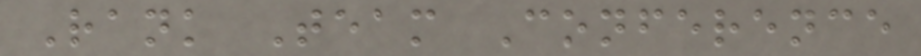Rank Team Conference
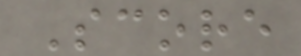Score
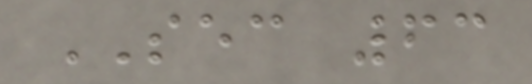SEC 63
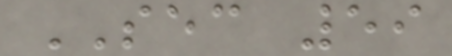SEC 59
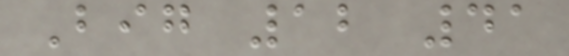Big 12 41
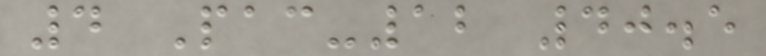4 Pac-12 40.5
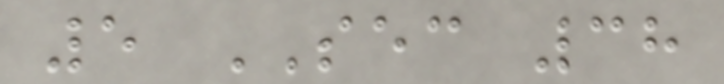5 SEC 38
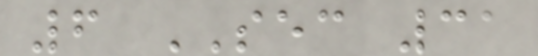6 SEC 31
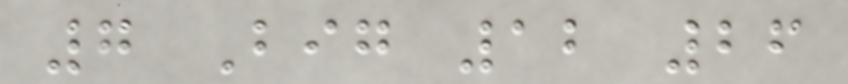7 Big 12 26
